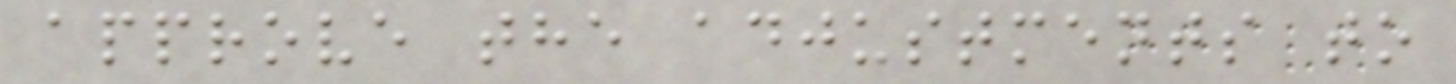approve the adjustments to
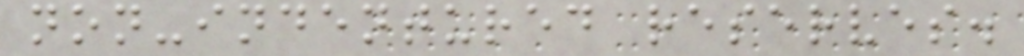non-indentured reserves.
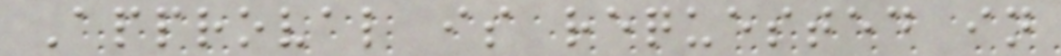Approval is requested in
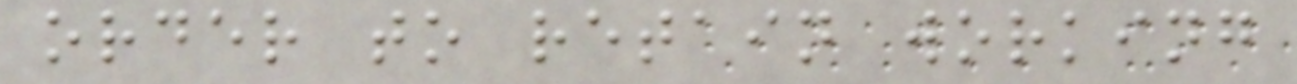order to retain working
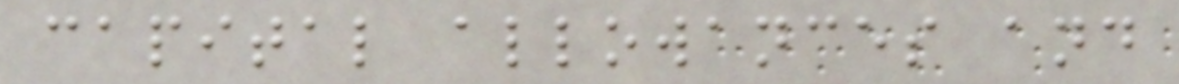capital allowances and
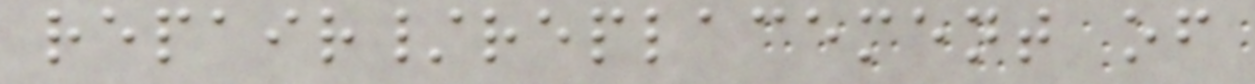repair/replacement of
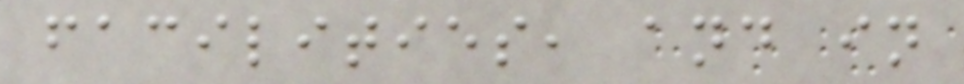facilities, and in
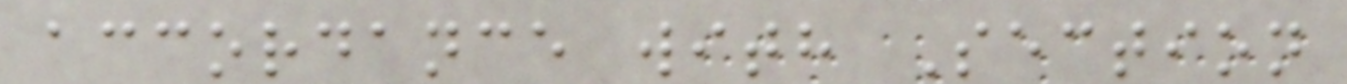accordance with Section
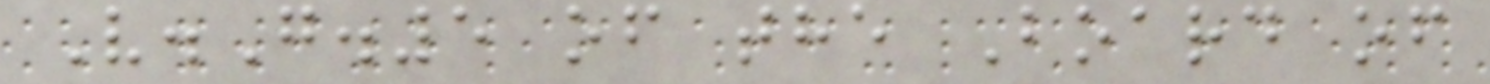V.G.5 of the Board of
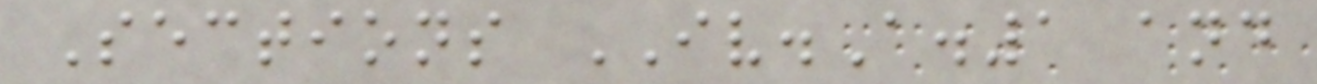Sections IV.A.1 and
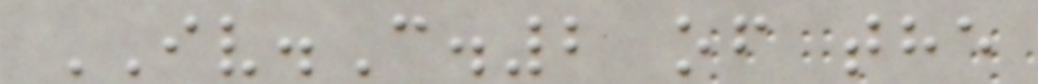IV.C.2 of the
